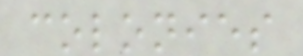colonies
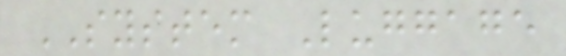SYSTEM Luggage
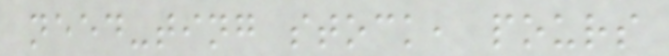need-ting stock, pours
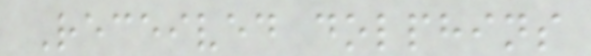Received dolphins
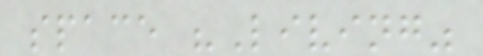space "Living"
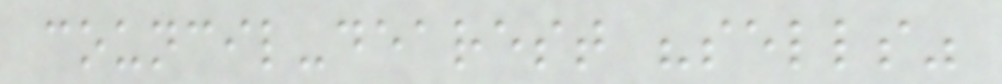council-dearest "sells"
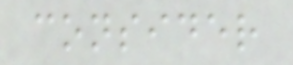consider
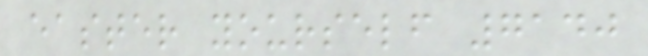easter yourself 7140
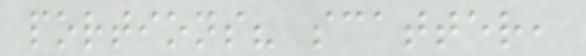portions? scatter,
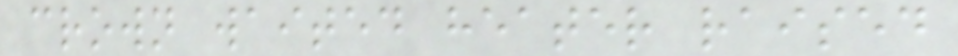crown waited heater raised
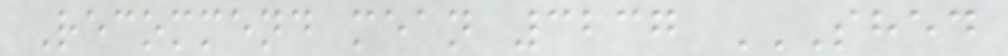Recommend mean 3237 SHED
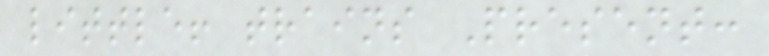little! trains Present:
